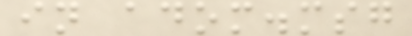in adom.msg
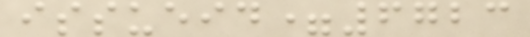issueid=6723
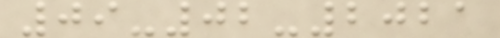09-02-2021
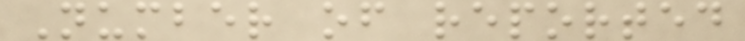Number of reported
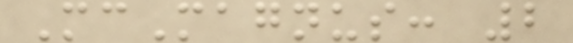McMagnus: 2
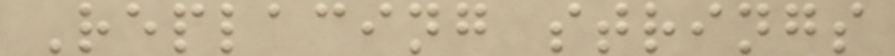Replacing strings
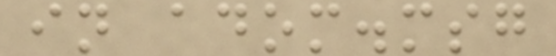in adom.msg
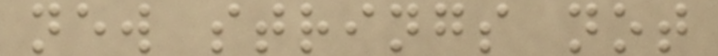new strings not
